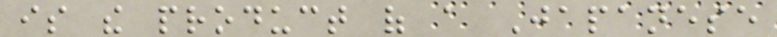is the product of a Japanese
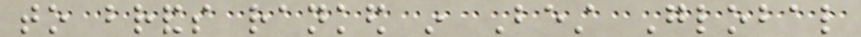to brands ranked in Best Global
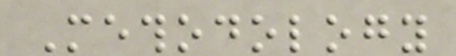Methodology
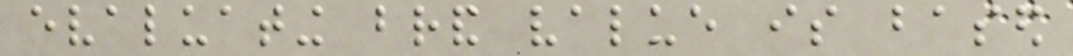evaluating brand value is based
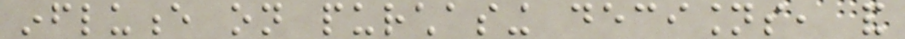influence on purchasing decisions, and
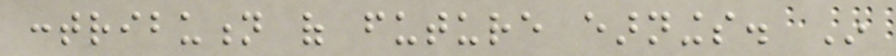contribution of future earnings. In
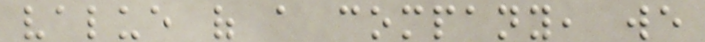value of a company, we
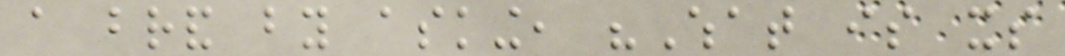a brand by asking, "What is its
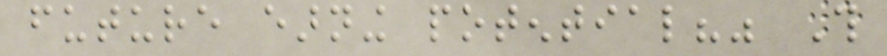future earning potential?" This
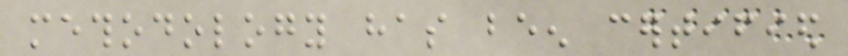methodology has been certified
